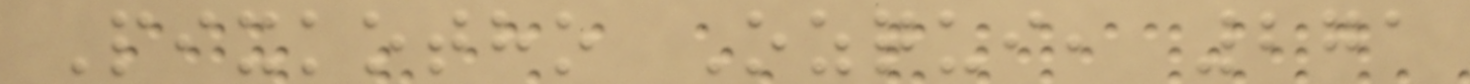Pixkotho Ozqui, 271
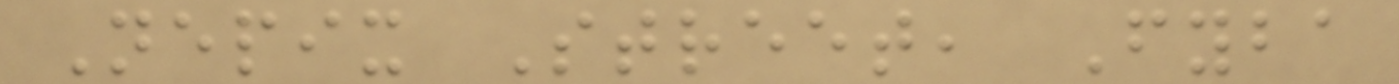Nepix Street, Fyba
